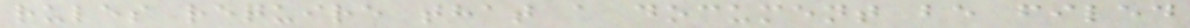rules require that a document be filed
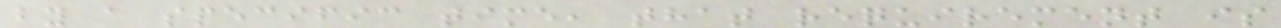by a specific time, that requirement is
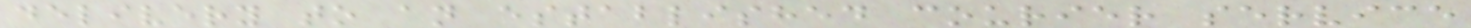delivery to an established courier service
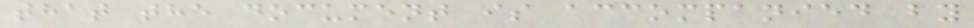that the document is accompanied by
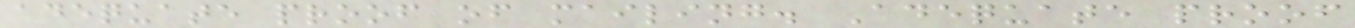adequate proof of mailing. Adequate proof
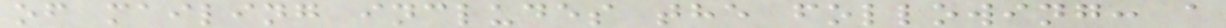of mailing includes the following: a
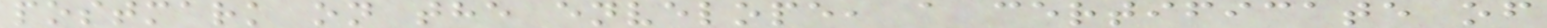postmark on the envelope, a certificate of
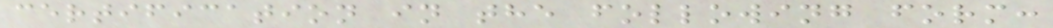certification in the following form:
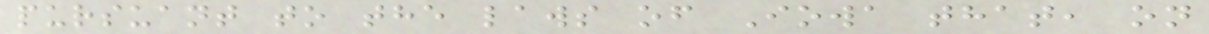pursuant to the laws of Iowa that, on
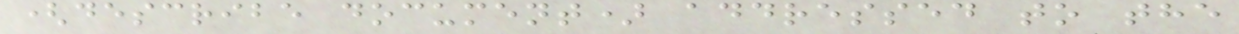(describe document) addressed to the
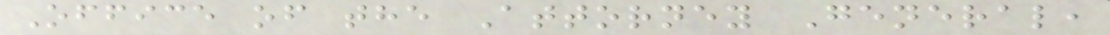Office of the Attorney General,
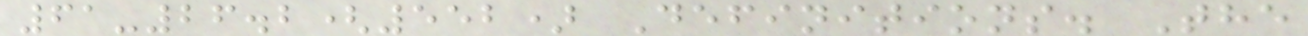61-26.2(552) Definitions. The
